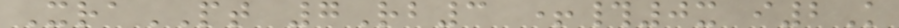XraPT 7Rb3 +#0x i2K
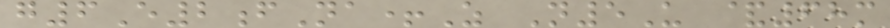g6E2fNa+Z N5U &68m
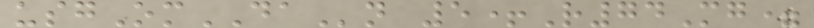usgOmDAn 5+R74Mg=
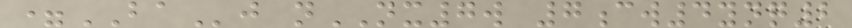=BAj nNX7w 7cw4ynq2
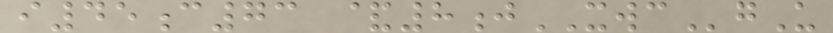i45c73 &8jXWCgU
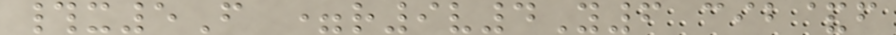#x5F =r9v4Y6 cib&f
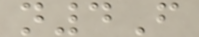n4F
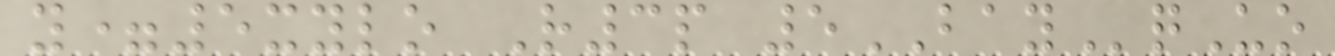y=5xylo R3p 5BAYqUo
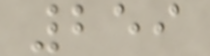259
